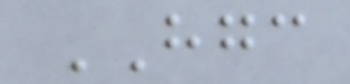HGC
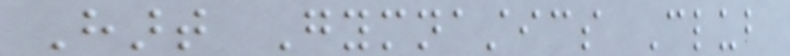Hart Gymnastics Club
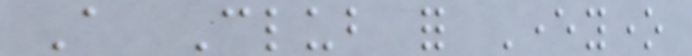A Club for Everyone
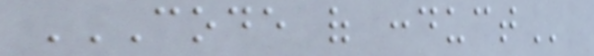CODE OF CONDUCT
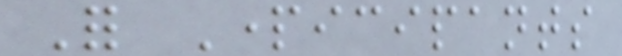For Participants
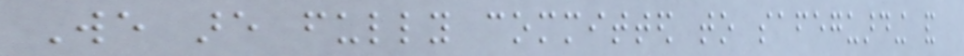We are fully committed to safeguarding and
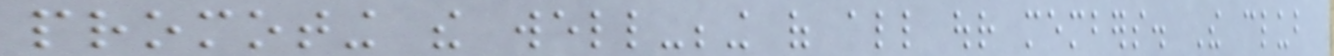promoting the well-being of all our members. The club
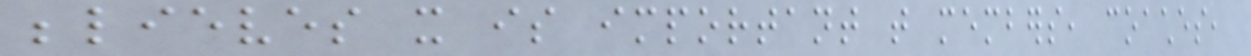believes it is important that members, coaches,
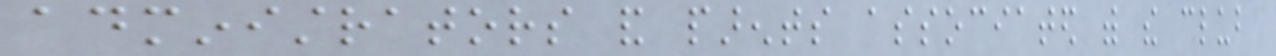administrators and parents associated with the club
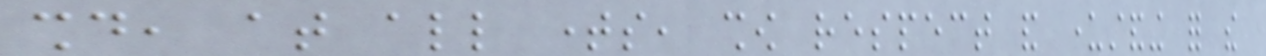should, at all times, show respect and understanding for the
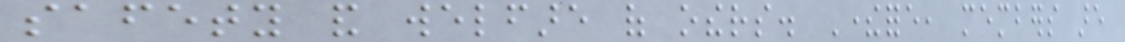safety and welfare of others. Therefore, members are
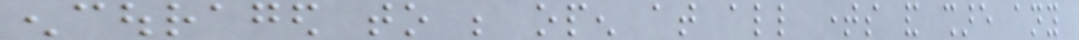encouraged to be open at all times and share any
